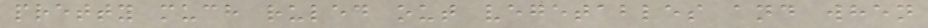pretty much ruled out vegetables and when
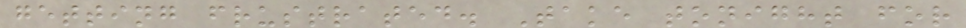getting frustrated. Take tonight for
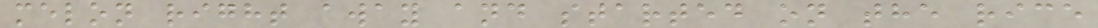melon right away and started on the rice
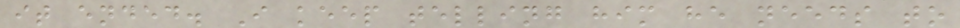it ended. I keep telling him he needs to
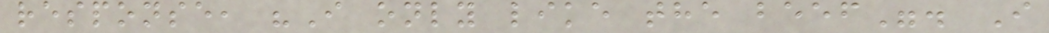response, "I only like the beef". I
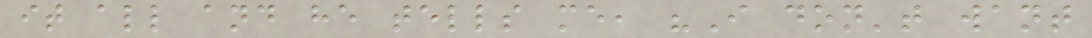it all and he tells me, "I don't want
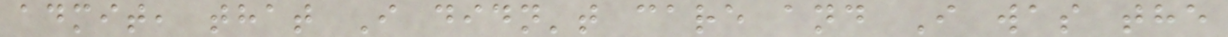admit, that I didn't care and I was the
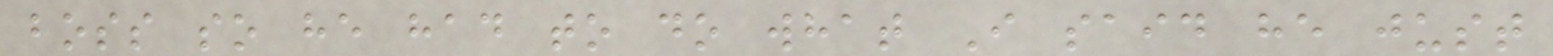boss so he had to do what I said he just
